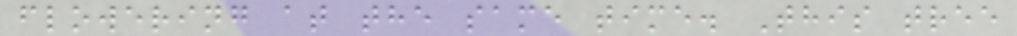flowering at the same time. This tree
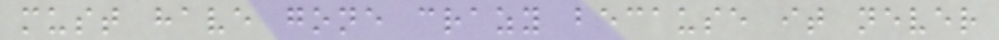must have gone crazy because it never
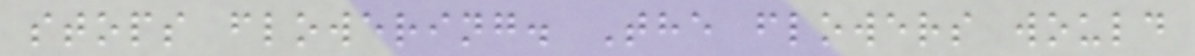stops flowering. The flowers would
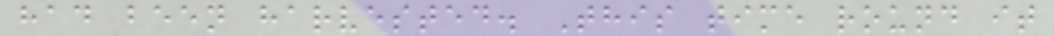had been harvested. This time round it
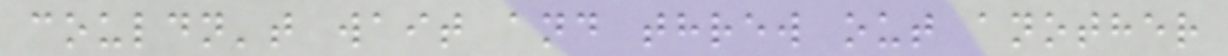couldn't wait and threw out another
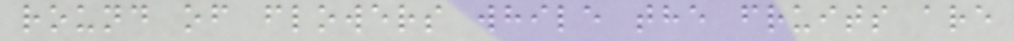round of flowers while the fruits are
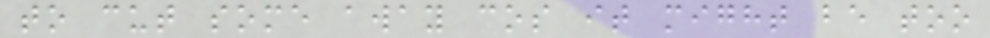to cut some away cos it might be too
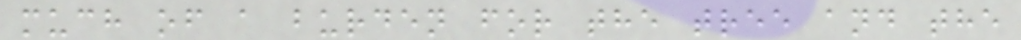much of a burden for the tree and the
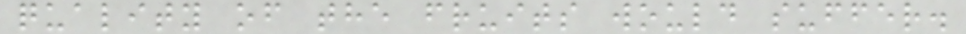quality of the fruits would suffer.
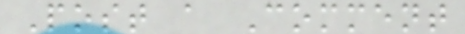Post a Comment
